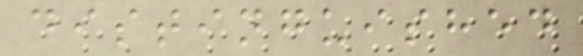distinguished
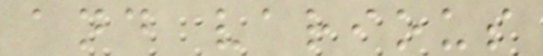and various
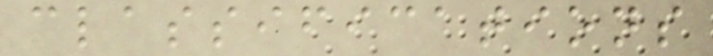classifications
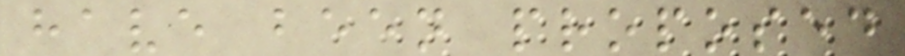have been proposed
